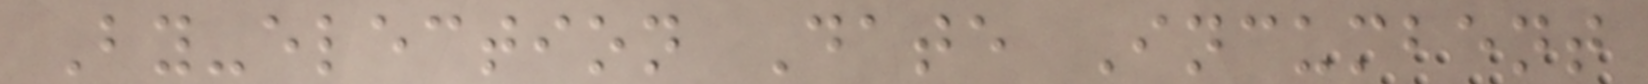By-election Date Incumbent
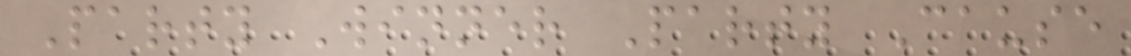Party Winner Party Cause
